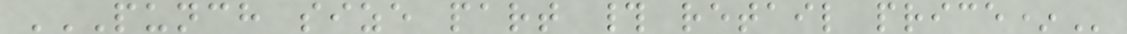PUNCH SIZE PART # RETAIL PRICE*
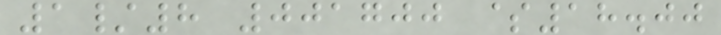1/8 001700 $18.00
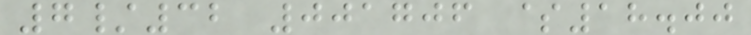7/32 001706 $18.00
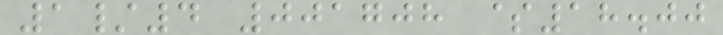1/4 001708 $18.00
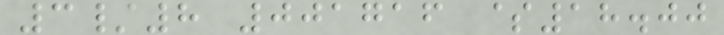3/8 001716 $18.00
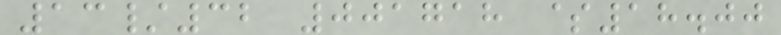13/32 001718 $18.00
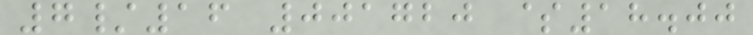7/16 001720 $18.00
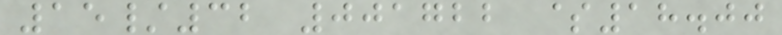15/32 001722 $18.00
